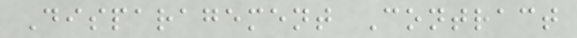Disparagement Contract
